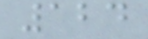124
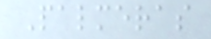Palmeras
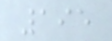195
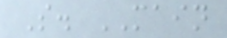S. MAIN
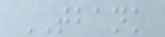TBANK
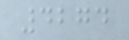4274
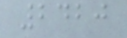2420
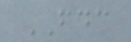FDC
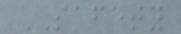SAFETY
